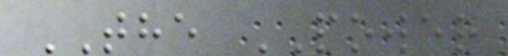THE POWER
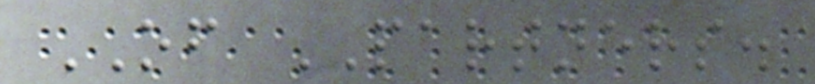OF PARTNERS.
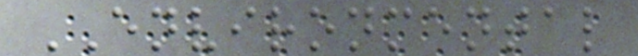ENVIRONMENTAL
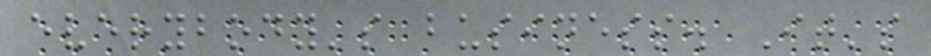everybody's business. It's
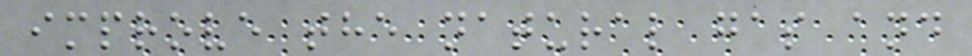improve the natural gas and
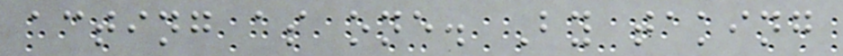acting as one. By taking
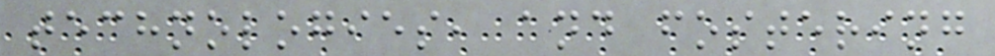technologies, and fostering
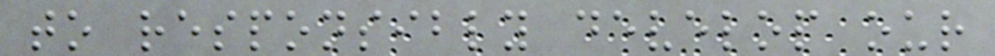to responsibly develop our
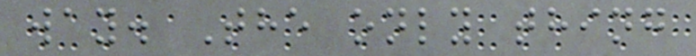way. The only thing
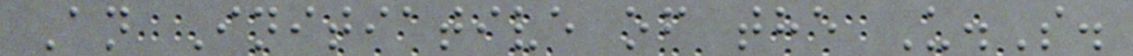An Initiative of the U.S.
